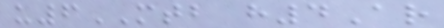u6MTB h4Ar
